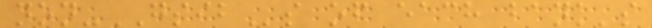non-GSIBs of each bank's
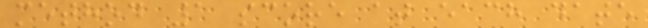method 1 score at each date
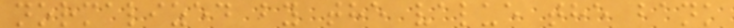normalized by the value the bank
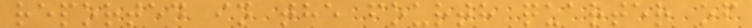reported in the fourth quarter of
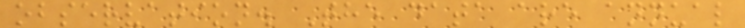observation. The data are annual
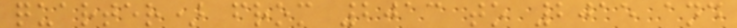quarter) from 2013 to 2015 and
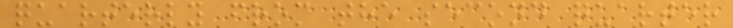quarterly from the second quarter
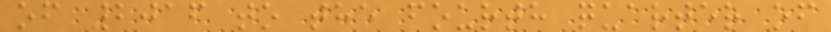of 2016 to the fourth quarter of
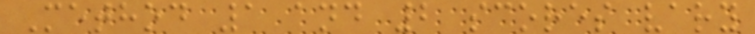Method 1 and 2 scores vary
